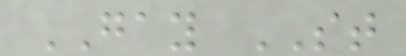GAY ST
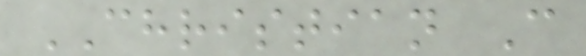CHRISTIAN C
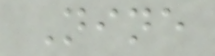Nine
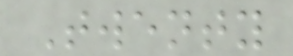Twenty
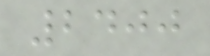2400
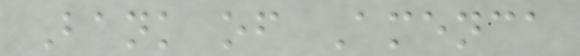Bank of Amenca
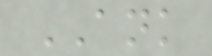ANK
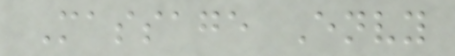Massage Envy
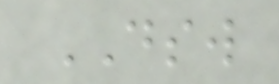DSW
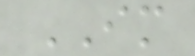IM
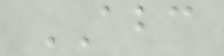ABC
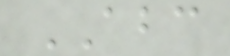ABC
